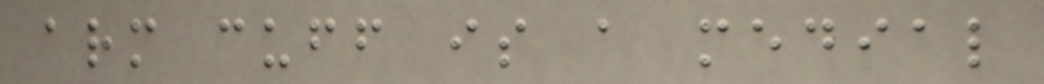arm cuff is a medial
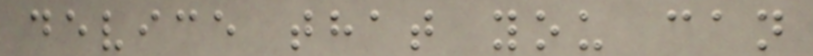device that you can
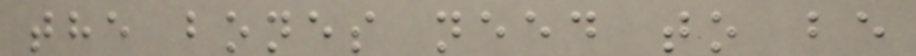the bones need to be
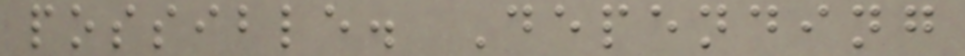possible. Depending
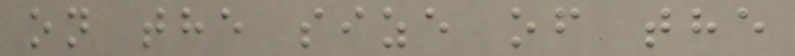on the size of the
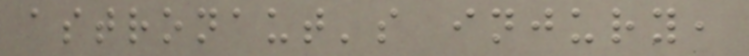astronaut's injury,
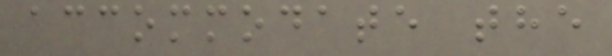accommodate the
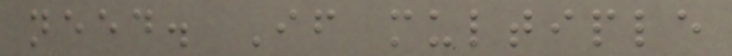need. If multiple
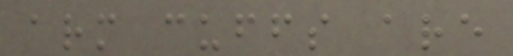arm cuffs are
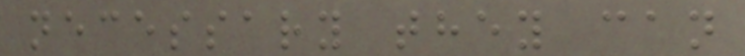necessary they can
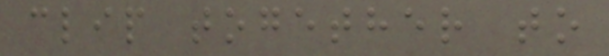clip together to
